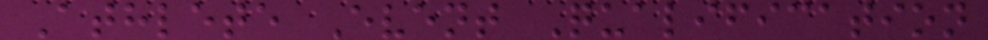Athlete Event Qualification
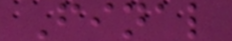Final
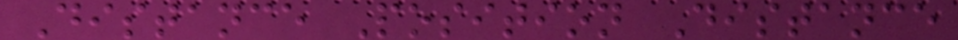Distance Position Distance
